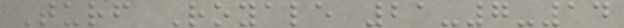Turf Royale 21-7-14
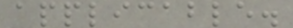applicable.
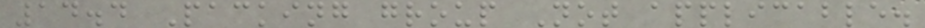14.4 Packing group Not applicable.
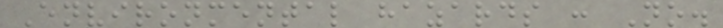Environmental hazards : No.
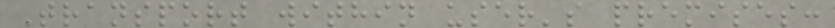Transport within user's premises:
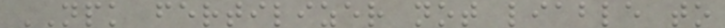NPK fertilizer not liable to
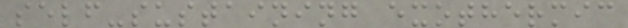self-sustaining exothermic
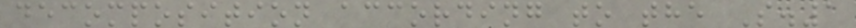decomposition according to the S.1
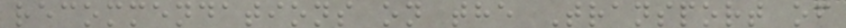recommendations on the Transport of
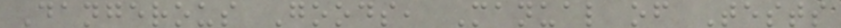Dangerous Goods, Manual of Tests
